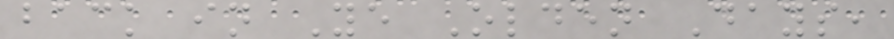back in Ye Olden Days,
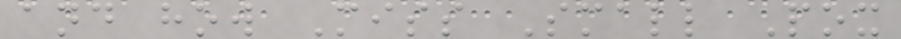and how Miss Small Pox
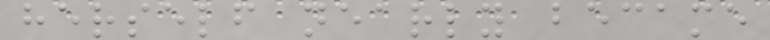herself nearly became
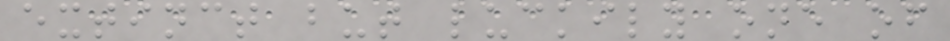extinct but luckily one of
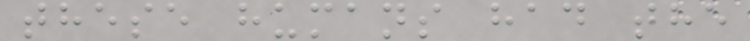these humans had the
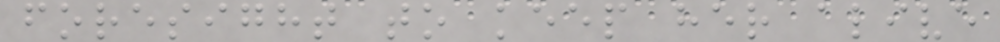foresight to keep her alive
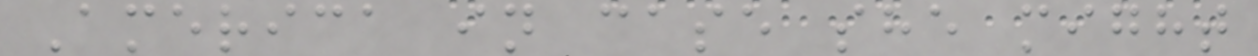America in case she might
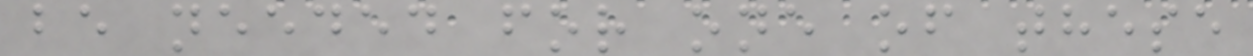be needed for one of these
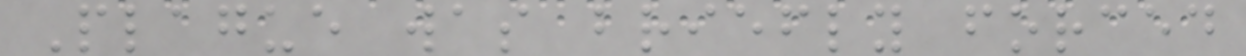Plague was briefly forced
